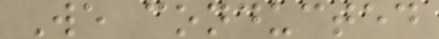We conducted
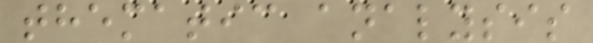thematic analysis
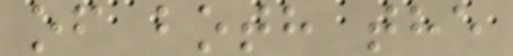of both the
